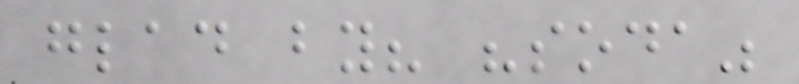glad by? "soda"
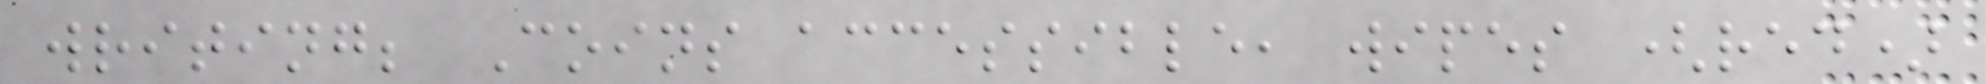writing; Coins accessible, wipes (red)
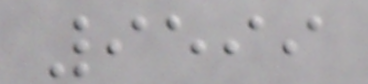9599
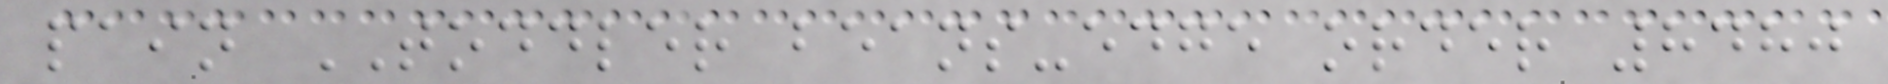pain TODDLER beans-edge order 8480
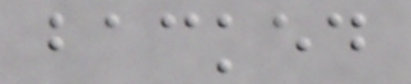backed
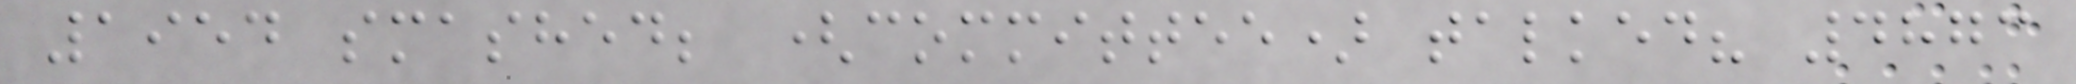1954 smashed; (committee) talked? 4873
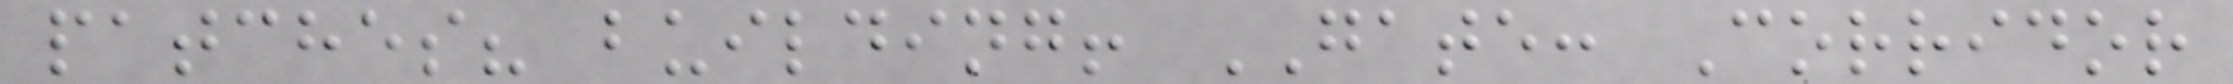patches? building! GATE: Corridor
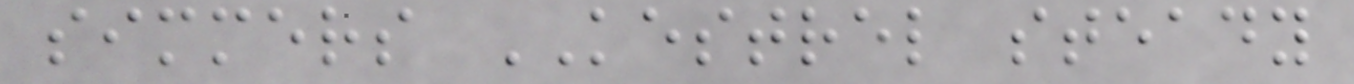simmers KESTREL steady
